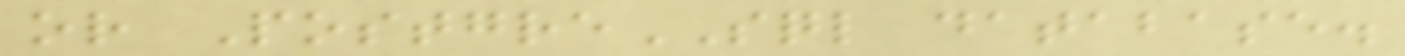or PostgreSQL database.
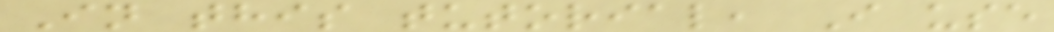In this tutorial, I use
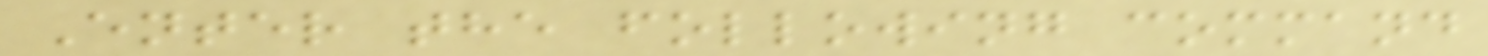Enter the following command
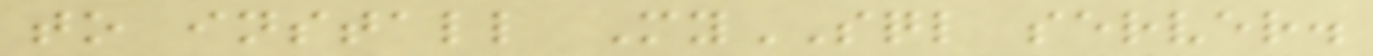to install MySQL server.
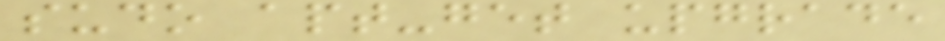sudo apt-get upgrade
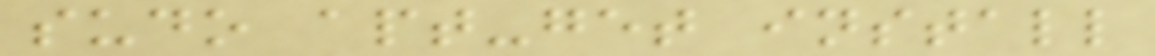sudo apt-get install
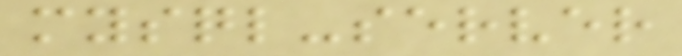mysql-server
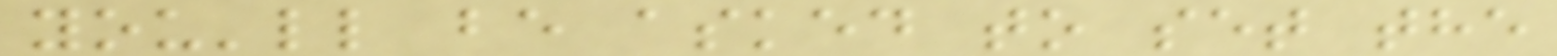you'll be asked to set the
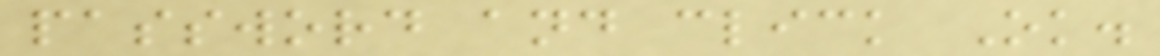password and click Ok.
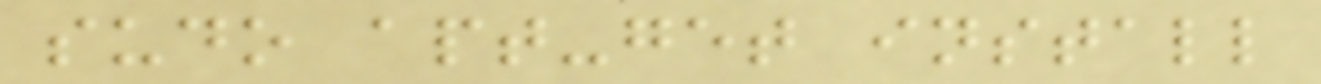sudo apt-get install
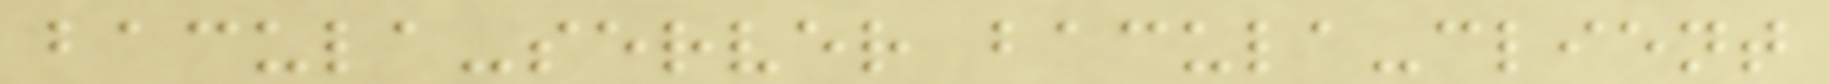bacula-server bacula-client
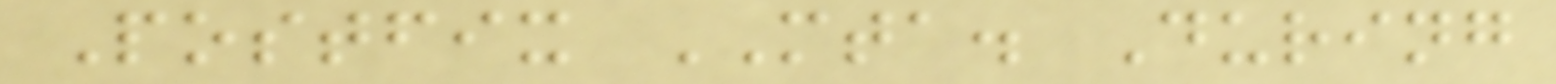Postfix MTA. During
